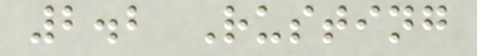2.2 Rusting
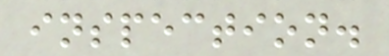inspection.
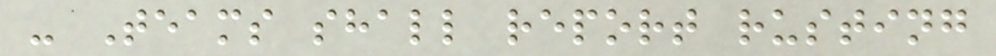- Teams shall report rusting
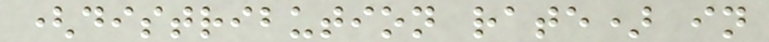(distribution rate) in
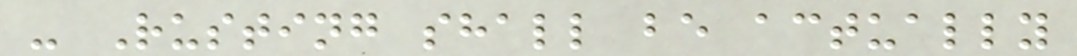- Rusting shall be actually
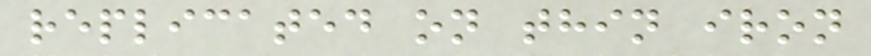replicated on thin iron
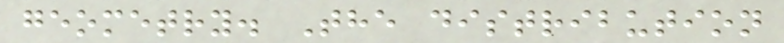geometry. The distribution
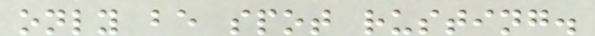only be spot rusting.
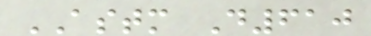ASTM D610
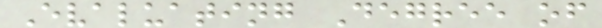Evaluating Degree of
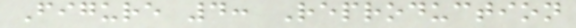Figure 4: Reproduction
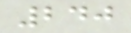240
